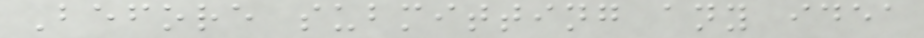Before submitting any idea
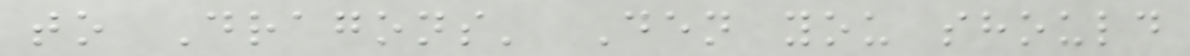to Dragons' Den you should
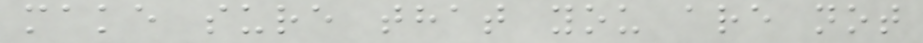make sure that you are not
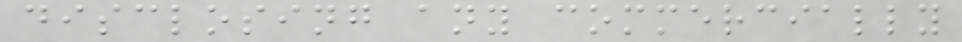disclosing any commercially
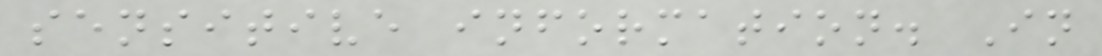sensitive information. In
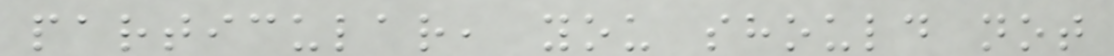particular, you should not
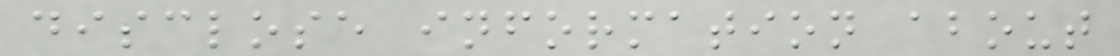disclose information about
